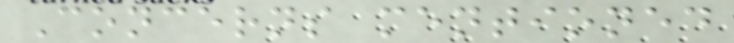Concerns mentioned
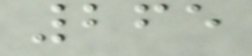265
